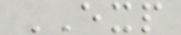EXP
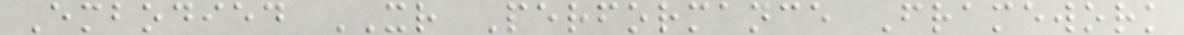Embodied XR Performance Framework
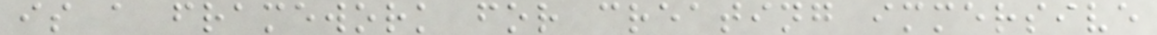is a framework for creating immersive
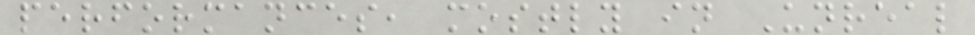performances, mostly in Unreal
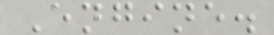Engine.
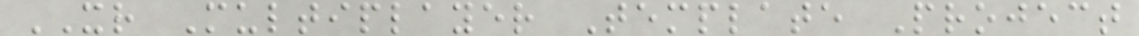XR Multiplayer Template Project
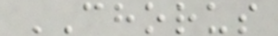CHORUS
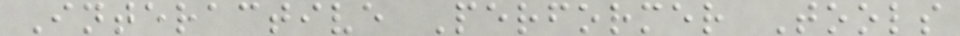Interactive Performer Tools
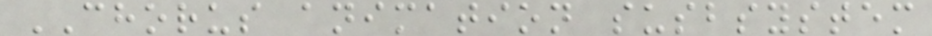CHORUS animation susbsystem
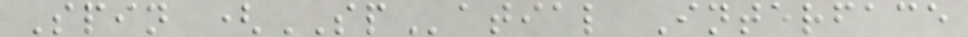Spin (SPatial Interface
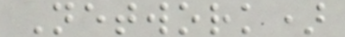Network)
